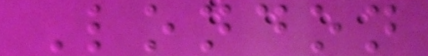London
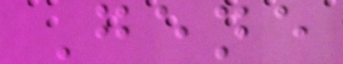Gene
